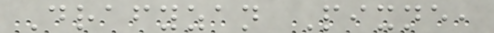Drafyzan Pixne,
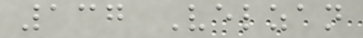137 Velzan
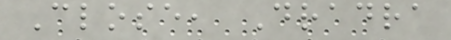Close, Dradra
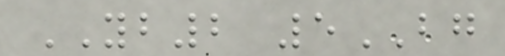YB2 5BG
